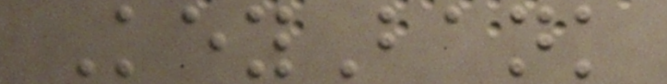KeyBank
